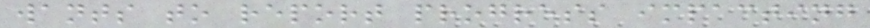wants to report progress impacting
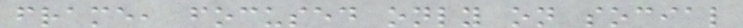frame, focused only on social
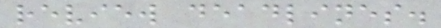review deadlines.
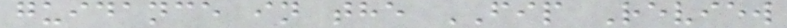guidance in the FIP Review
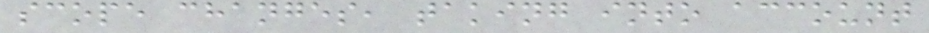scope changes, taking into account
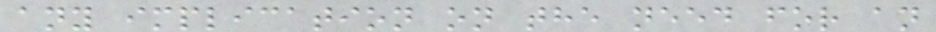any implication on the need for an
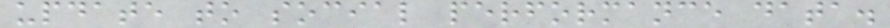update to social performance data.
